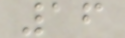16
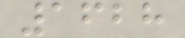1628
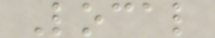Local
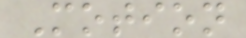Motion
